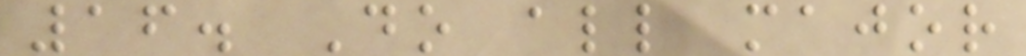16. Do all major
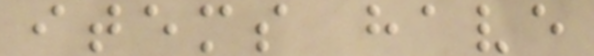items have
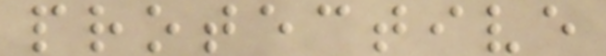protective
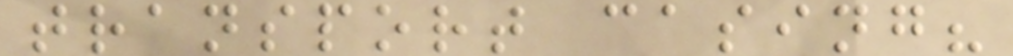transport casing?
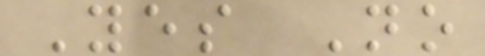Yes No
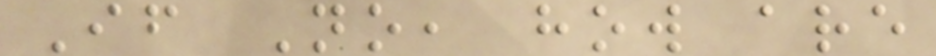If No, how are
